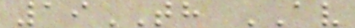19TH AV
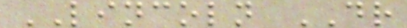LINCOLN DR
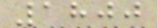1800
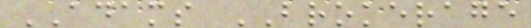ADAMS BROKERAGE
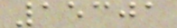15301
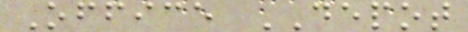Office DEPOT
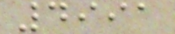4991
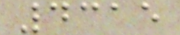4315
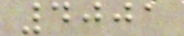4001
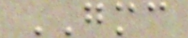GMC
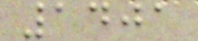1401
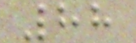88
